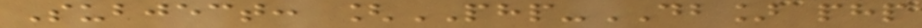Subject: [PHP-DB] php
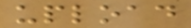upload
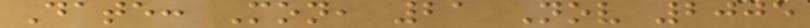Date: Mon, 21 Nov 2005
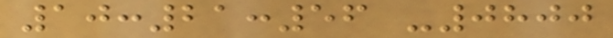10:21:56 -0800
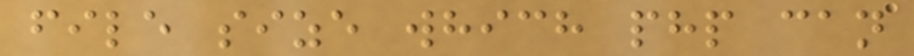file size which php can
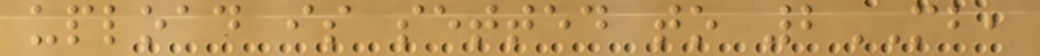upload is setted to 2MB,
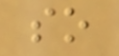so
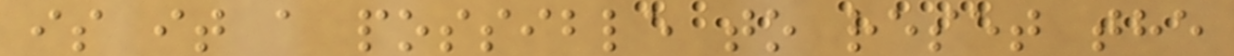is it a possible to reset the
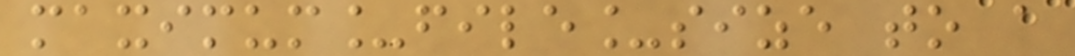maximum_file_size to a
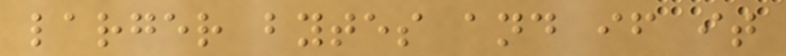larger bytes and if it
